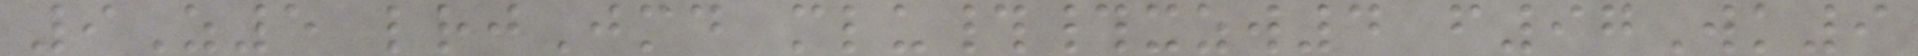9Z5 lrjJmd mlu##xzw4 f97Wk9
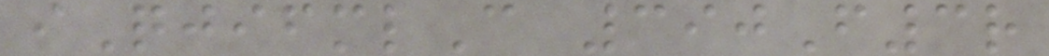iQjifmlC 390F3r
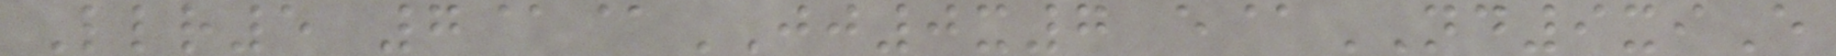Llr5 7@@JJ0x7 e@ND9xiE
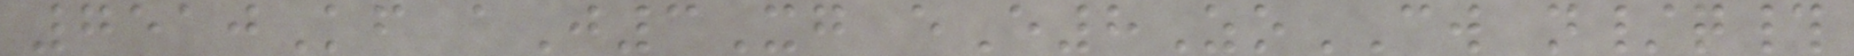7510Kf aJ3Xg eE8ZoCW n/q#
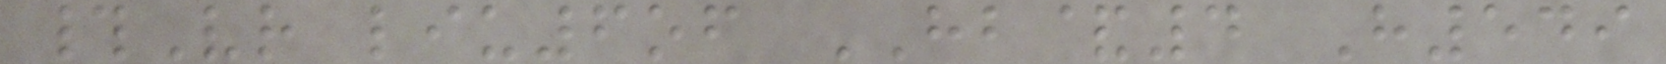#Vr liu6of HB&4 H549
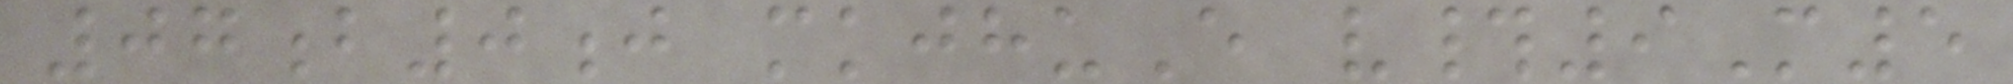07b0j mkjhuE v#9M5
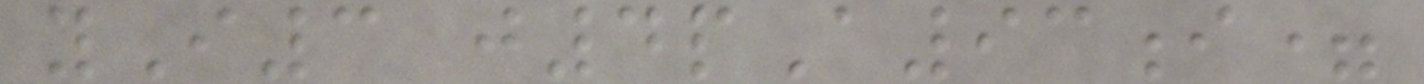yI3 j4pA93i=
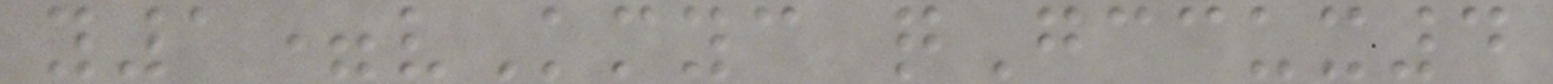y1=vKmyc qGccux4
